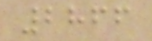2866
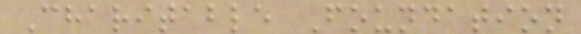Charitable Foundation
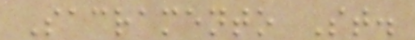Sacramento St.
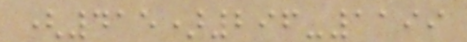(415)296-1199
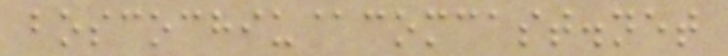boscochiu@comcast.net
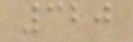320
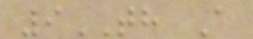9TH A
